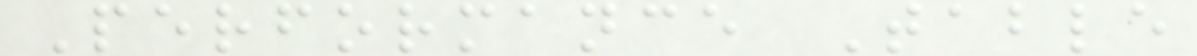Performance Table
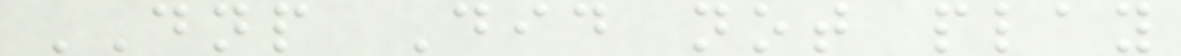DNP Did not play
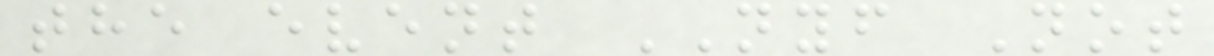the event NYF Not
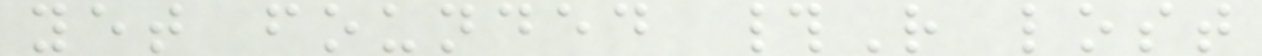yet founded #R lost
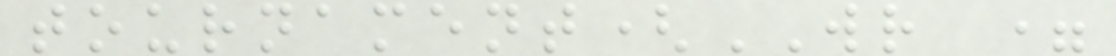tournament(WR =
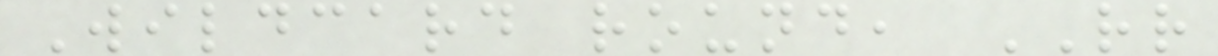Wildcard round, RR
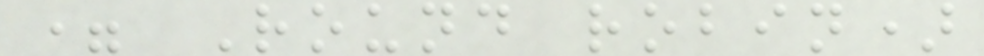= Round robin)
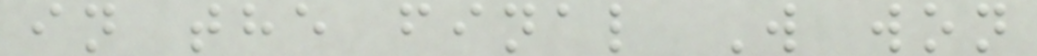in the final W won
